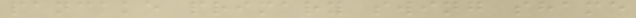pancake primary swing shame
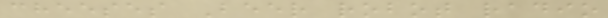cheeses Beer robot radio
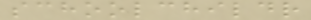schoolchildr
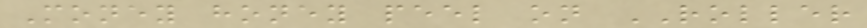Money honey peel on ROLLER
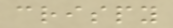crispy
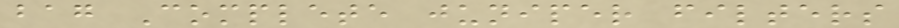bag Complete juniper filters
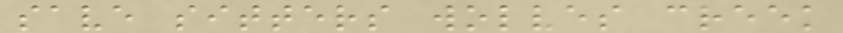save sitters wolves creek
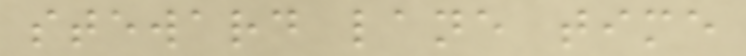steward lane time
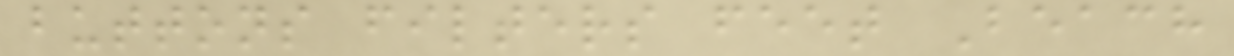buttons filters feet Beach
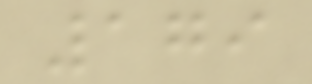179
